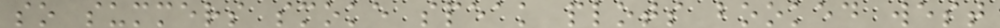so summers smoke speak plots booked west
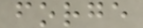forge
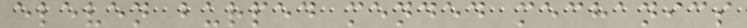eleven burped mended mechanics
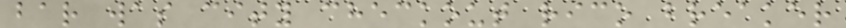bar was city checkout rico breaker
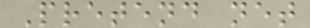Pretend net
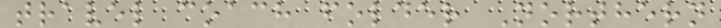travel coach folder Northern
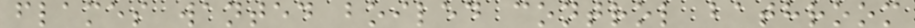flames wanted boiled control bathroom
